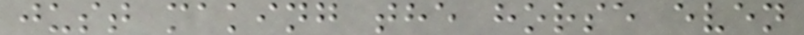just making the horse even
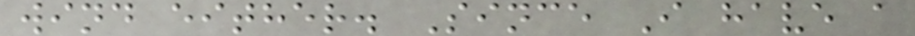wind either. Since I have a
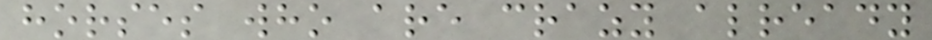horses who are crazy already
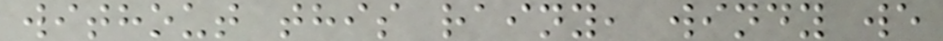without this rainy, windy we
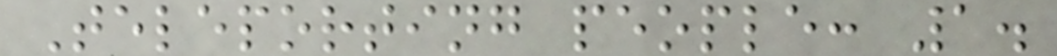Teleporting people: 1.
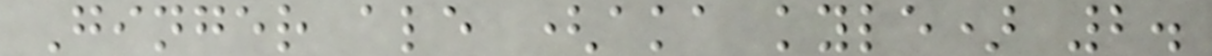Ginger ale (aka kyle) 2.
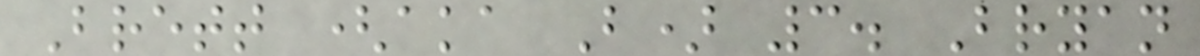Brett (aka B) 3. Bryan
